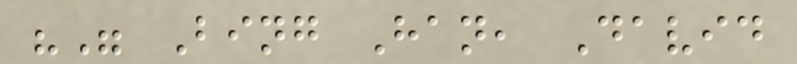"" Bing Han, David
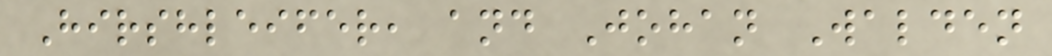Hirshleifer, and Johan Walden
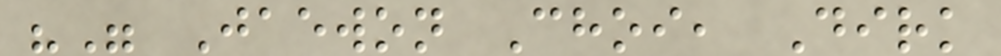"" Jaewon Choi, Dirk
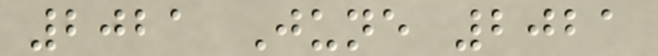2021 June 2021
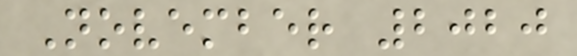November 2020
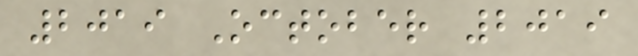2019 October 2019
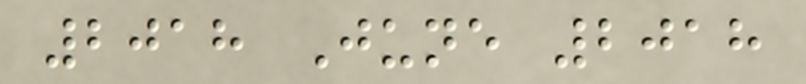2018 June 2018
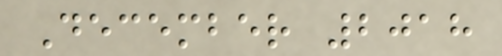December 2018
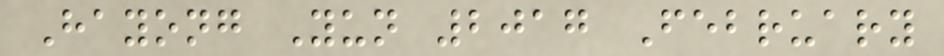Hayong Yun 2017 February
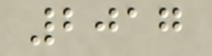2017
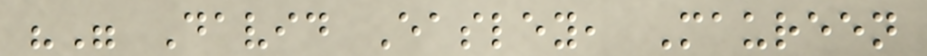"" David Easley, Maureen
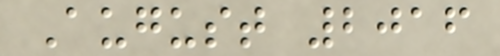August 2016
